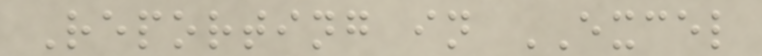Reporting in EXCEL
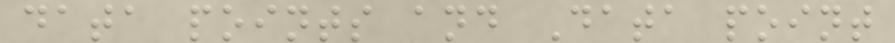data points and Data point
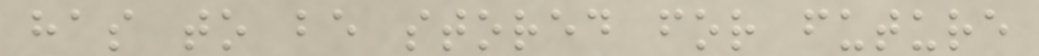has to be stored for future
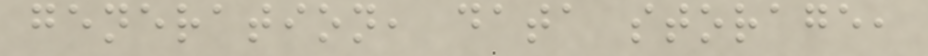generation, data storage,
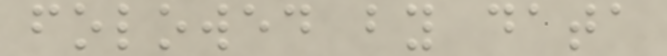folowed by data
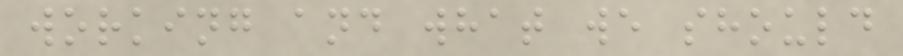working and what we should
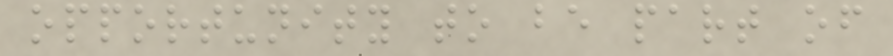opportunity to be part of
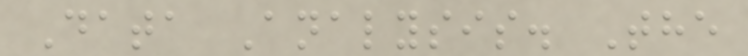Data Analysis. The
